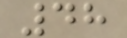48
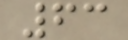63
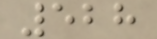528
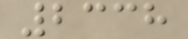2338
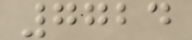7724
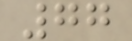77
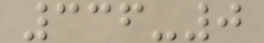336-0
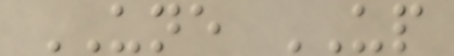UNE UP
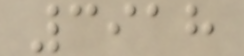3918
